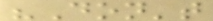"Don't
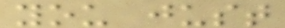you just
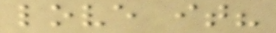love it?
